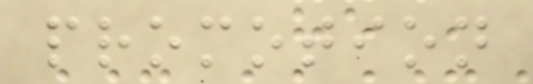promotion
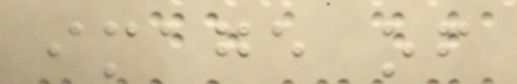image of
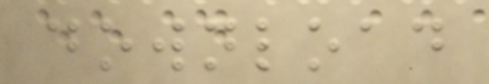download
